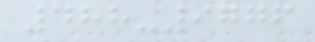488-9776
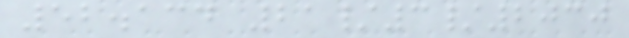52.134 21/3/2030
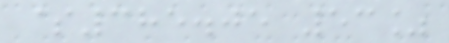$385.05 53%
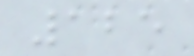125
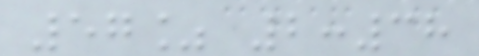57% 2:38
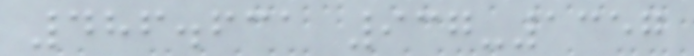486.631 937-1357
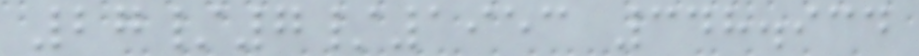27/7/1953 348.934
